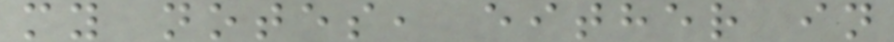my notes, either in
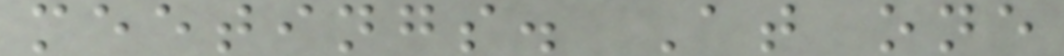meetings. At one
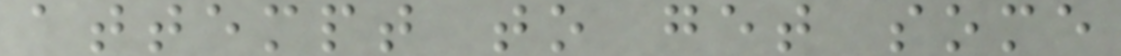attempt to get some
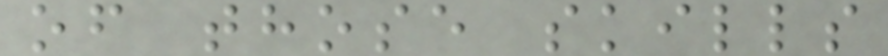of those skills
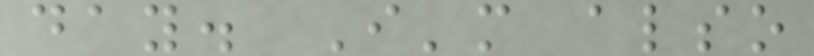day. I'm also
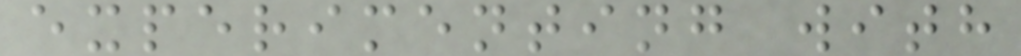experimenting with
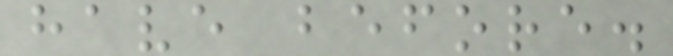have before.
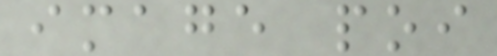image poi
